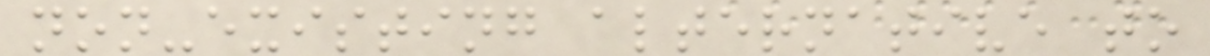non-existing alternative to
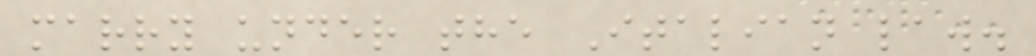marry under the Italian law.
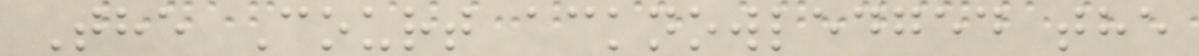The Court acknowledged the
